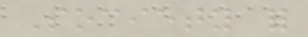Society for
